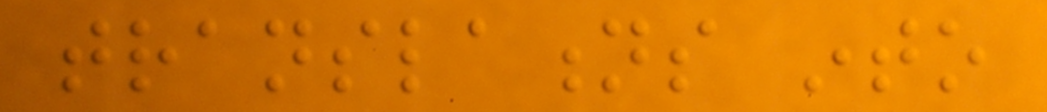translations into
